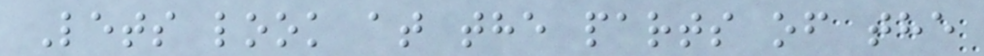Lets look at the parts of the
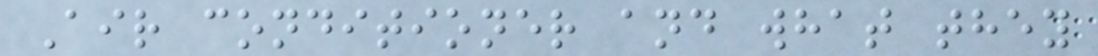Air conditioner and what they
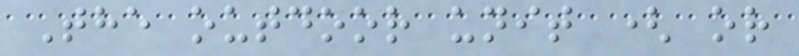The outdoor unit ( or
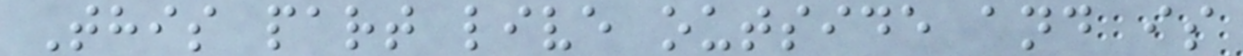This part live outside and is
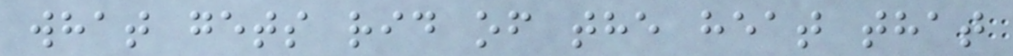what gets rid of the heat that
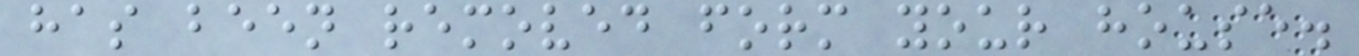has been removed form your house.
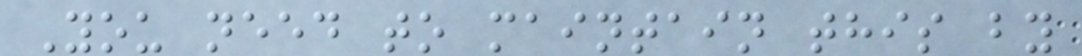You need to maintain this by
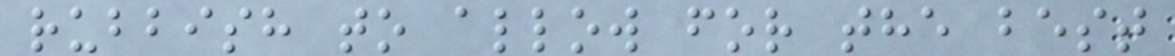rubbish to allow for the best
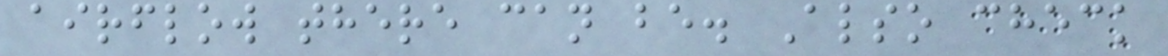airflow there can be. Also check
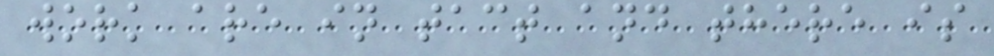work are in tact and there is
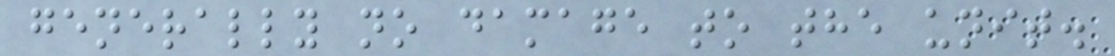generally no damage to the unit.
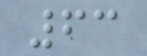63
